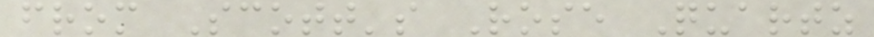from Scott's Rose Quartz
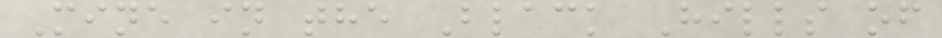Mine in the Black Hills of
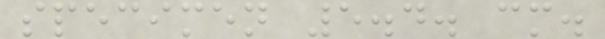specimen 5.4. cm.
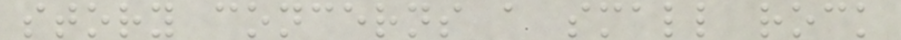story concerns a small rock
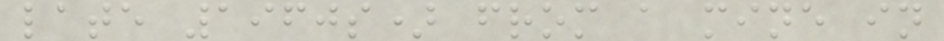late 1960s) from a mine in
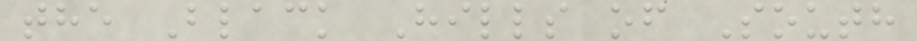the Black Hills of South
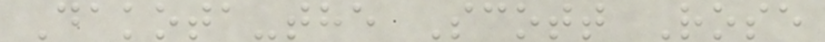Dakota-the Scott Rose
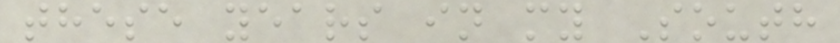these years in my South
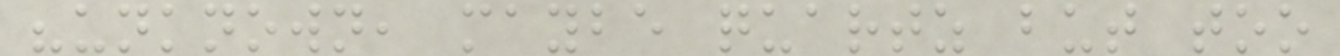"unknown, maybe quartz but too
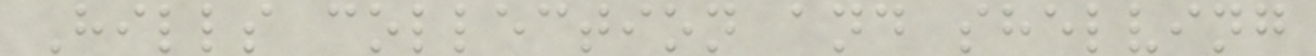Hills collection and shelving
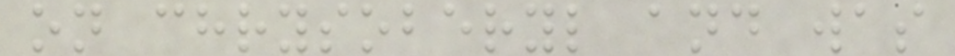on chrysoberyl and was
